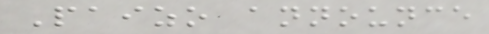Paizo announce
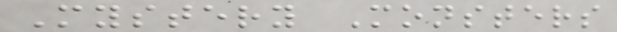Mystery Monsters
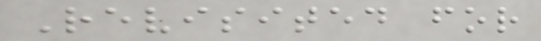Revisited for
